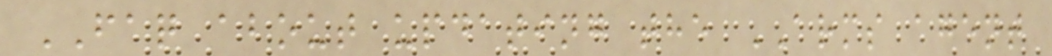FAQ about updating the ARMS agent
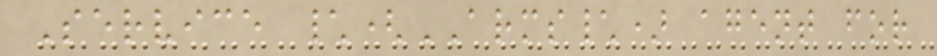Service \(ARMS\) agent for
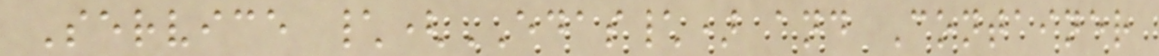Service \(EDAS\) and Container
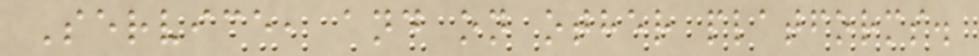Service, and on other platforms.
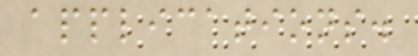applications.
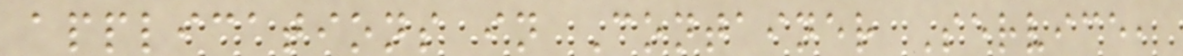applications in Container Service,
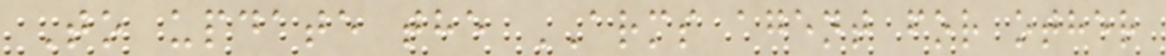To update the ARMS agent for other
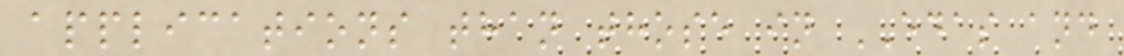applications than those in EDAS and
